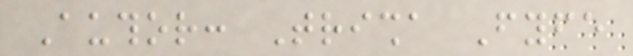Author: Trisha Fyfe
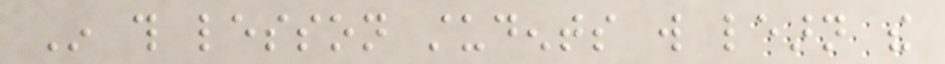In this lesson students will learn the
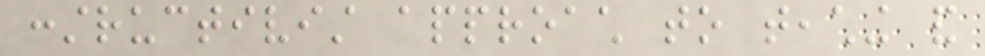constructivist approach to teaching and
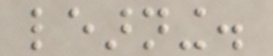learning.
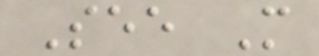See More
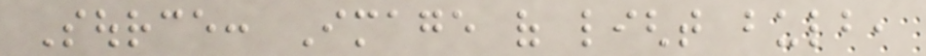Source: Image of light bulb,
